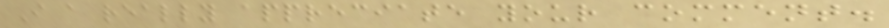I a really appreciate your comment.
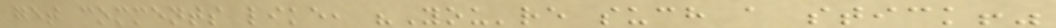get comments like, "You're such a stick!"
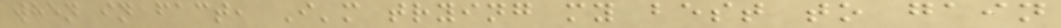when in fact, I'm trying my best to gain
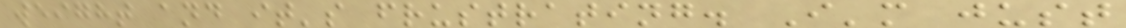weight and it's frustrating. I'm just
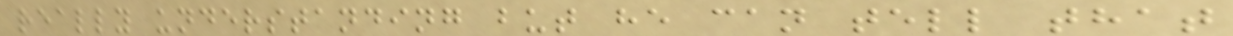really understanding but he can tell that
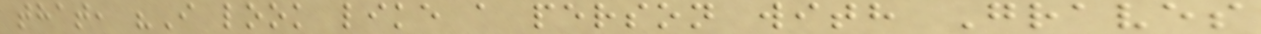that, "I look like a person with Graves
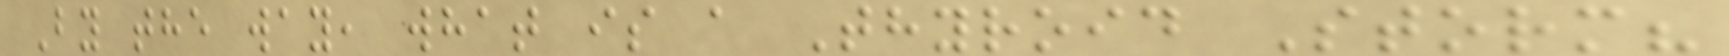By the way, what is a Thyroid Storm?
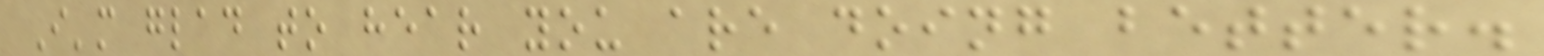I'm glad to hear you are doing better.
